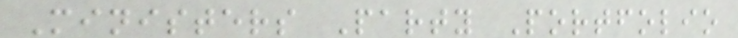Ministers Party Portfolio
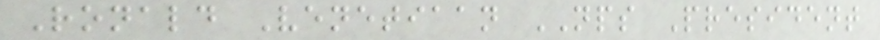Ronald Venetiaan NPS President
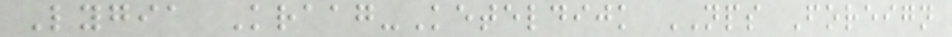Lygia Kraag-Keteldijk NPS Foreign
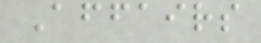Affairs
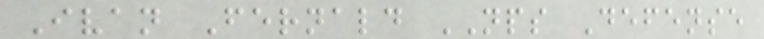Ivan Fernald NPS Defense
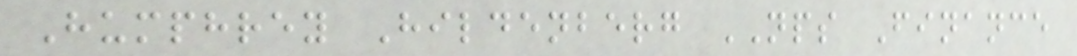Humphrey Hildenberg NPS Finance
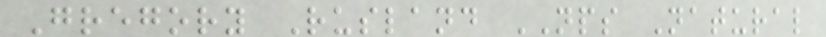Gregory Rusland NPS Natural
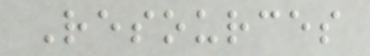Resources
